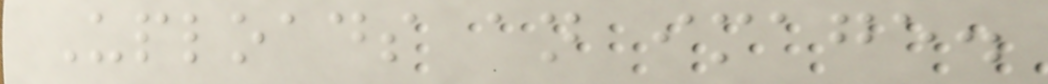Uploads an image.
